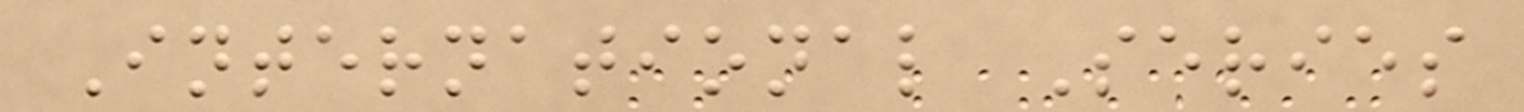International Series
